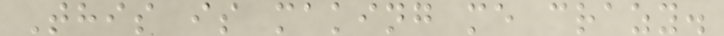This is making me crazy.
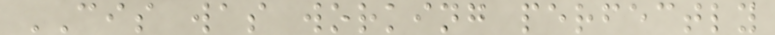CIS was working perfectly
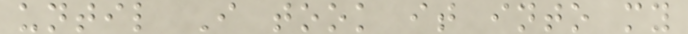until I took it into my
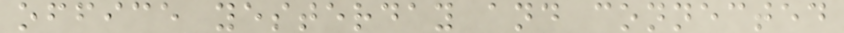office yesterday and connected
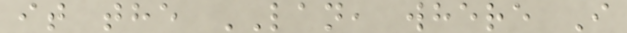it the LAN, where I
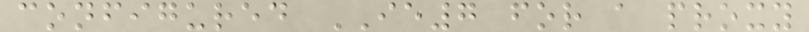configured IE7 for a proxy
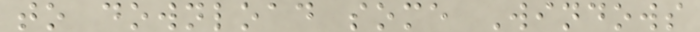to download some Windows
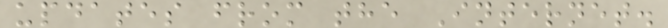updates from the Internet.
